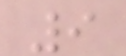9
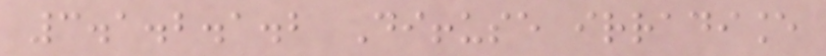3.1.2.1.2 Diffuse irradiance
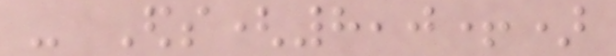- Eds(8,0+)
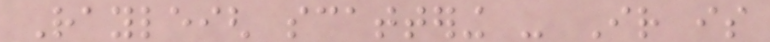Rayleigh scattering - Ir is
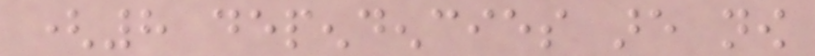(8 dependencies are now
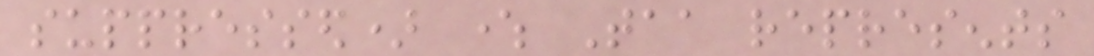suppressed) where Taa represents
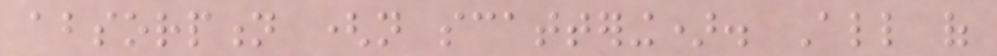absorption (not scattering). All of
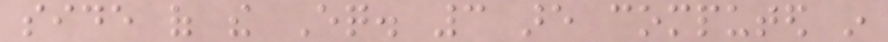side of the Eq. 3 are computed in
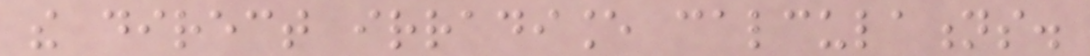the direct irradiance calculations.
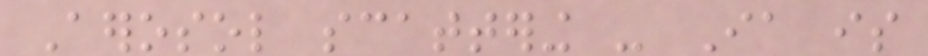Aerosol scattering - Ia is
